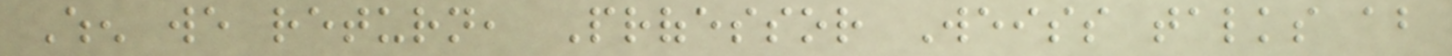When we return, Professor Weiss talks about
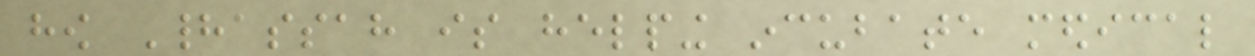how Hadassah is helping incubate medical
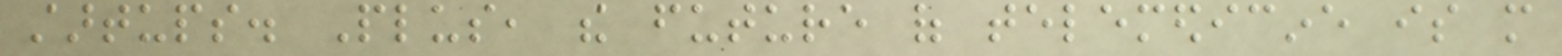startups. Plus, the future of telemedicine is more
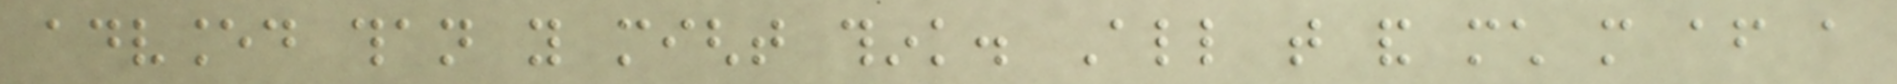advanced than you might think. All that and much more after a
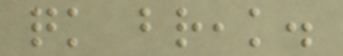quick break.
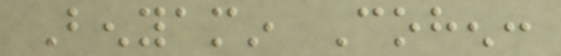Benyamin Cohen:
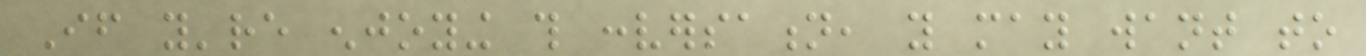If you're enjoying this conversation, you may want to
